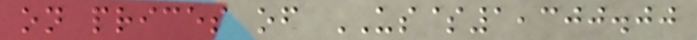on prices of US$1,300.00
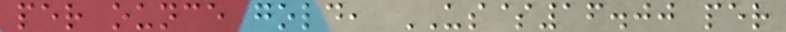per ounce gold, US$16.00 per
